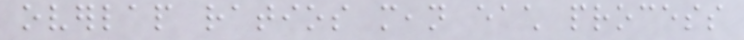overlap ratios mean each process
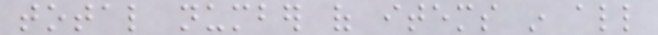total number of items in all
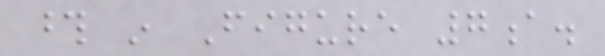those in Figure 7a.
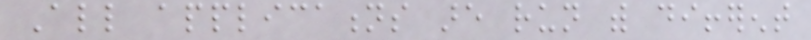All applications are run with different
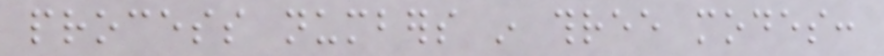process numbers in three modes:
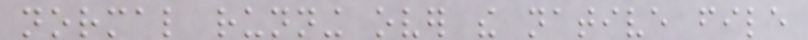normal running over the native file
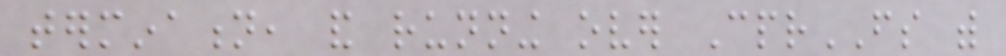termination, and running over CprFS with
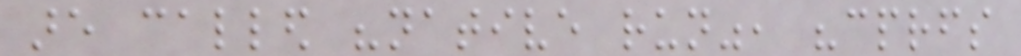are called "native run", "cprfs
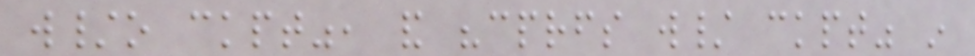w/o ckpt", and "cprfs w/ ckpt" in
